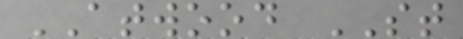ATWOOD ST
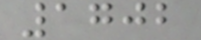1702
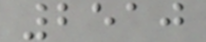2510
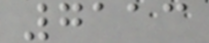7113
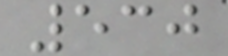530
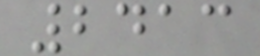2413
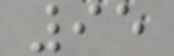95
